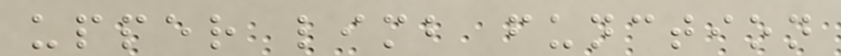upper limb function
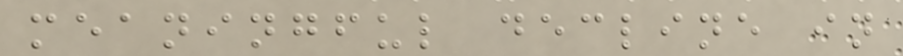meaningful decline in
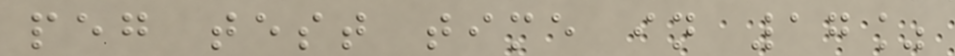peg test time in 17%
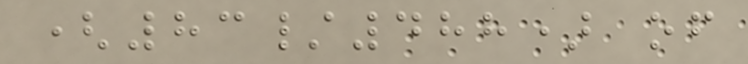(83/488) of
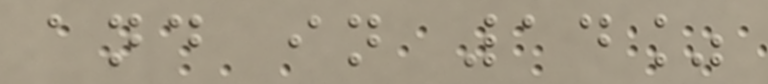and in 14%
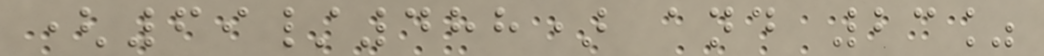(69/488) and 23%
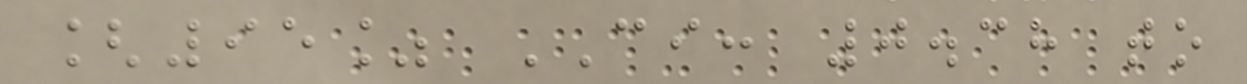[95% CI: 0.38 to
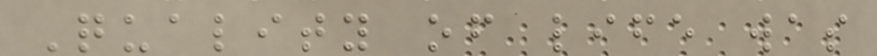Quality of life was
